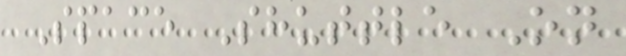Space Shuttle On
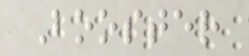Booster
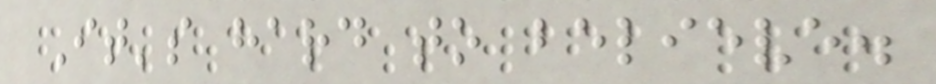It's hard to believe.
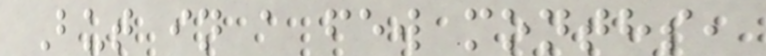But in a few months,
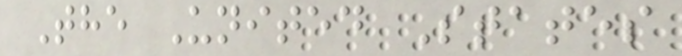The United States
